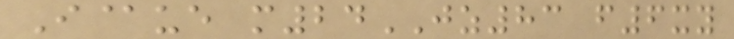I@ue m24JZ83 f6xy
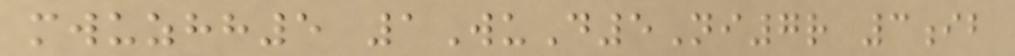mwuzhh5 1WuD5Ni7r 3ib
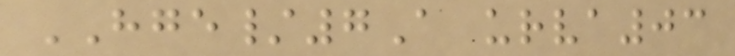HGE/7A urva03
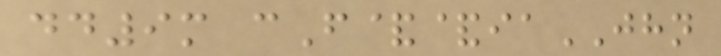dd9m cF&&iaJHN
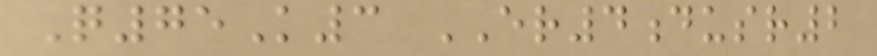Q75K3 ER4dusr2
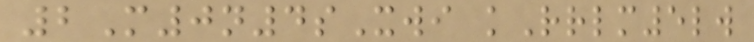2M0n4sXwi kRrlm5lw
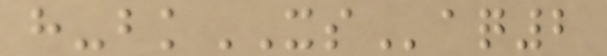h-bkXSaq2
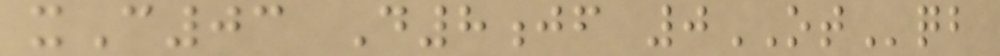xC03 D8jf 0OTqb
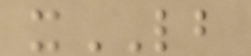xLB
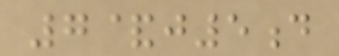7&j5d
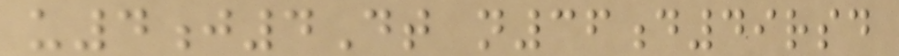u4j4Dt n36d49rsd
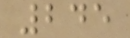245
